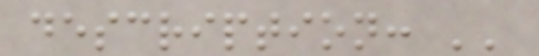description: ''
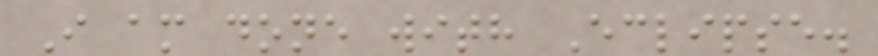I am done with Eclipse.
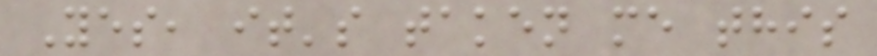Yes, it's taken me this
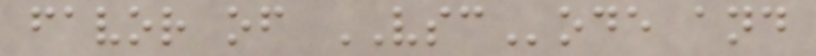favor of VSCode and
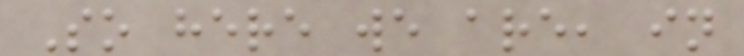So here we are, in
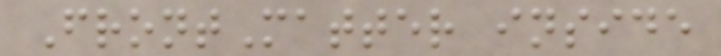FrontMatter inside
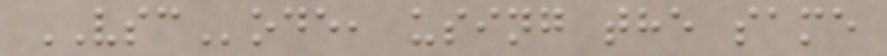VSCode, using the same
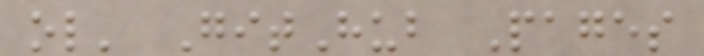ol' GitHub Pages
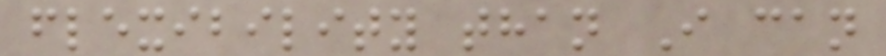flexibility than I can
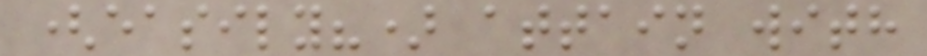(easily?) attain with
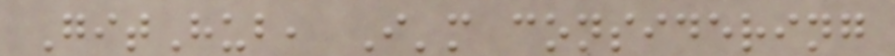GitHub, I'm considering
